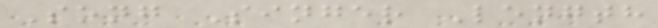Song Singer Length
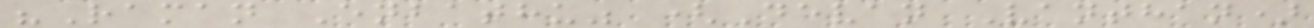"Raman Enbathu" (Devan Vanthan)
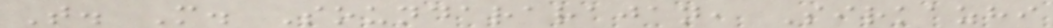T. M. Soundararajan, Sirkazhi
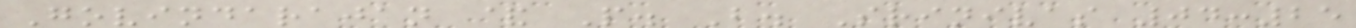Govindarajan & P. B. Srinivas 04:25
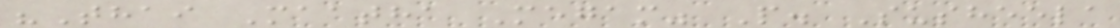"Thai Maatha Megam" P. Susheela
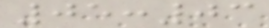05:03
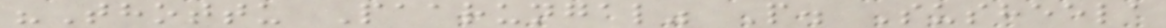"Thottu Paarungal" P. Susheela
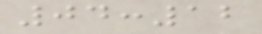04:12
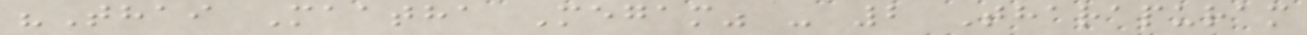"Thai Maatha Megam" - 2 Tharapuram
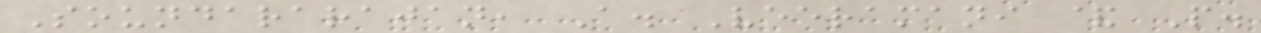Soundararajan, A. Veeramani & P.
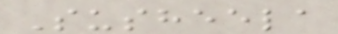Susheela
